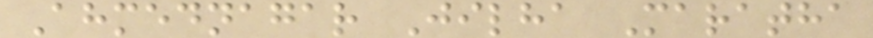Ahmednagar Jilha Maratha
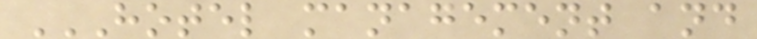HOTEL MANAGEMENT AND
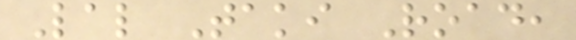Lal Taki Road,
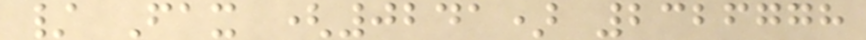/ Fax (0241) 2326778
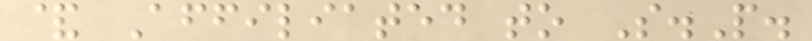& Affiliated to S.P.
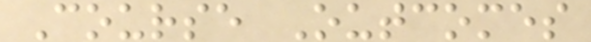Course Outcomes
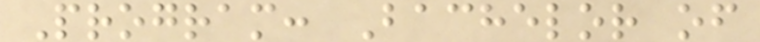Program: Bachelor of
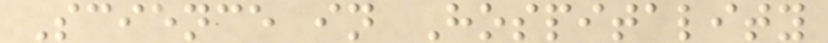Science in Hospitality
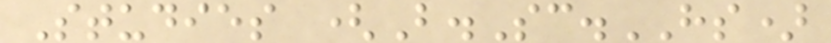Studies (B.Sc.HS)
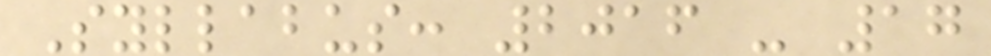Syllabus: 2016 - 17
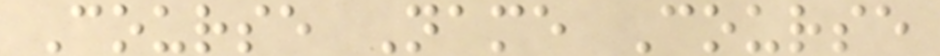Course Name Course
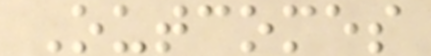Outcomes
